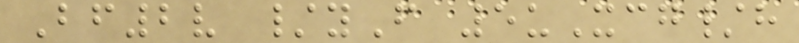Bf2v /yF 5uXcg/h
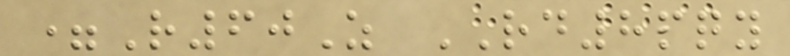=R60Z RD8pqy
